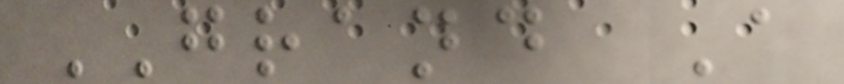GRAND A
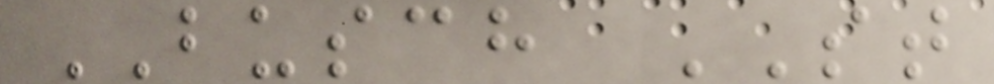BUSCH ST
